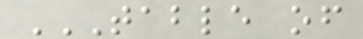TABLE OF
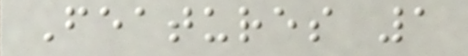Features 1
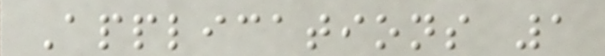Applications 1
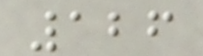126
